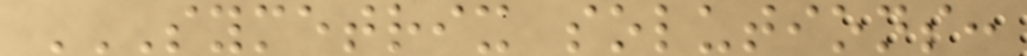SYMETRIX SOLUTIONS:
